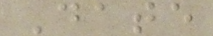Date
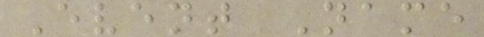Event Name
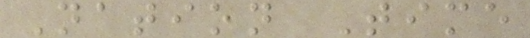Nation Time
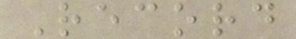Record
